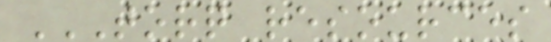TORQ RESOURCES
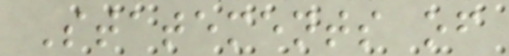Statements of
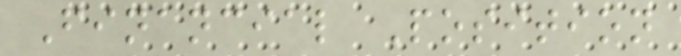Financial Position
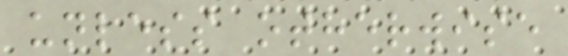unless otherwise
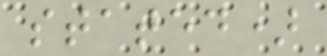stated)
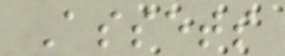Assets
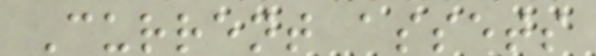Current assets
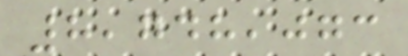8,748,073
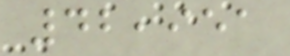42,951
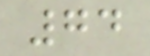74
